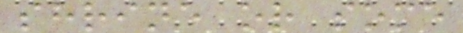shrine or some
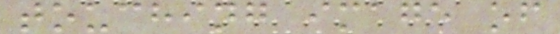touching image of
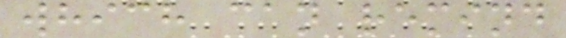which can remind
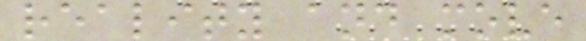reality and move
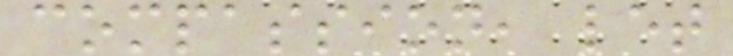compassion, let
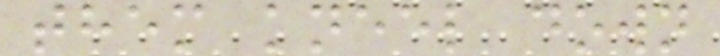them kneel down
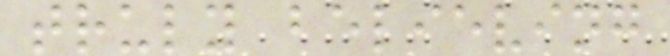truly believing
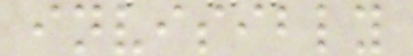invisibly
